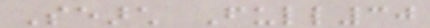Search Full30
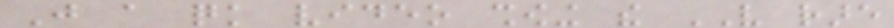Just a quick video showing the VERY rare
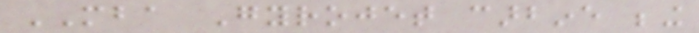MBA Gyrojet carbine being
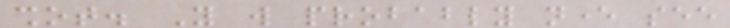shot. You will probably never see
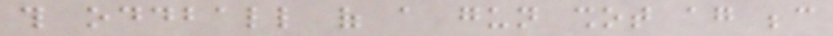this oddball of a gun shot again because
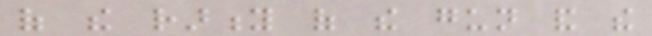of the rarity of the gun and the
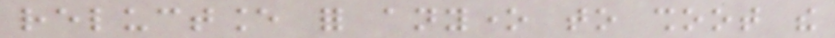reluctance for anyone to shoot the
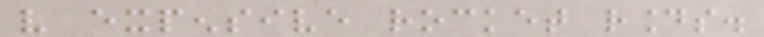very expensive rocket rounds.
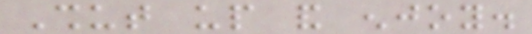Shut up and enjoy.
